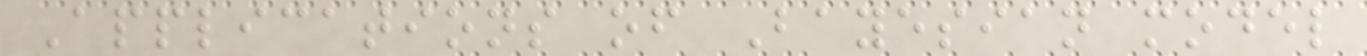Applications of Bayesian model
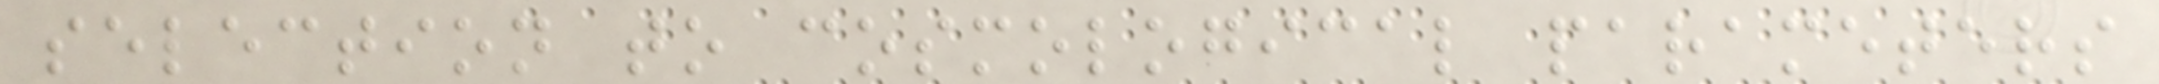selection to cosmological parameters
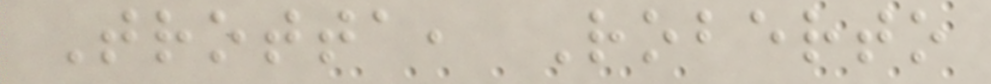Trotta, Roberto
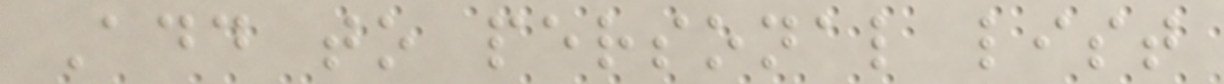Add to personal list
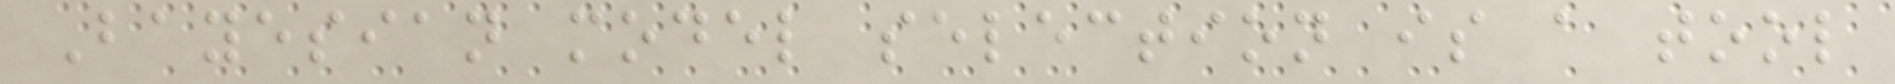Bayesian model selection is a tool
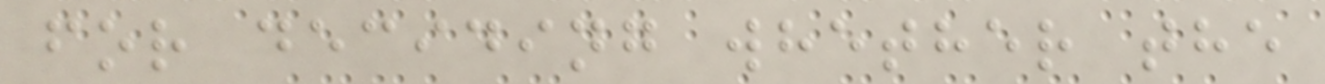for deciding whether the
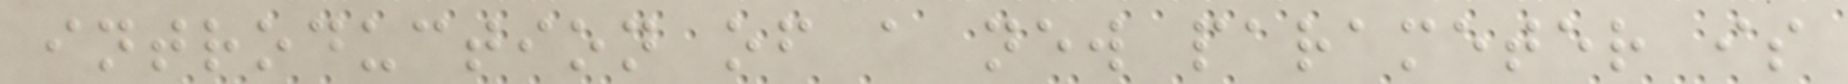introduction of a new parameter is
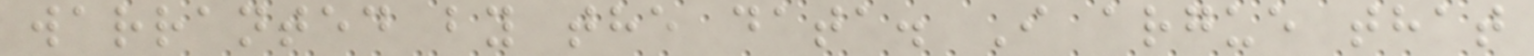warranted by the data. I argue that
